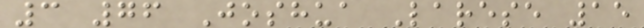3 76 Joshua Larese 15
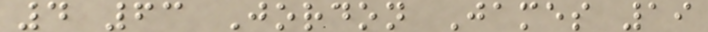4 63 Jordon James 19
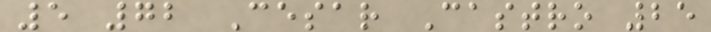5 72 Cesar Castro 25
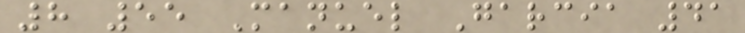8 55 Manuel Garcia 41
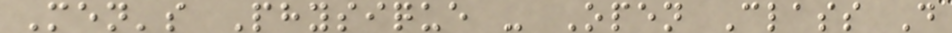Men's Physique - Open Class D
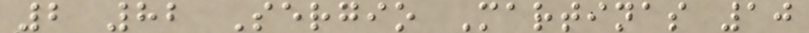2 82 Sergio Martinas 10
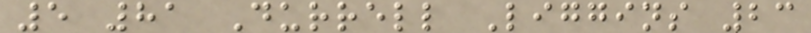5 81 Durrell Liggins 23
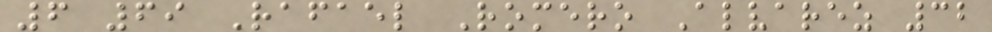6 69 Rafael Romero Alvarez 32
